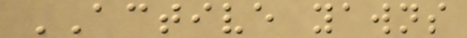ACTIVE yawns
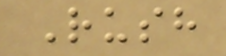Rush
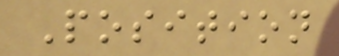Position
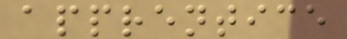apprentice
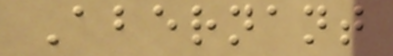Abernant
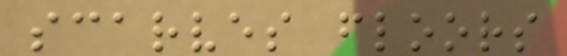scarves floors
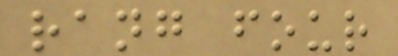rang four
